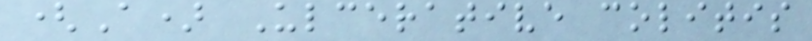(A) Ulcerative colitis
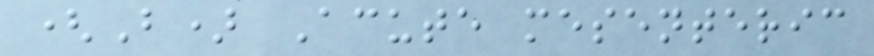(B) Acute mesenteric
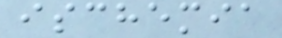ischemia
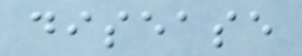disease
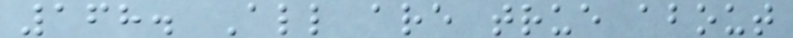168. All are true about
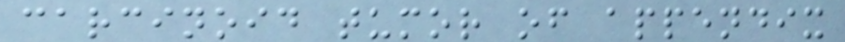carcinoid tumor of appendix
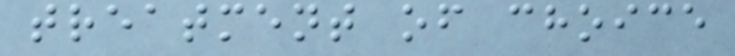treatment of choice
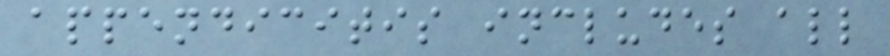appendicitis includes all
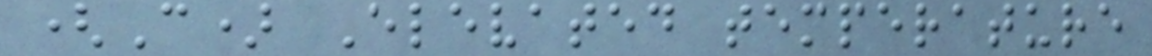(C) Elevated temperature
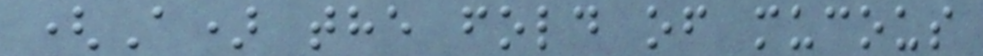(A) the fold of mucous
